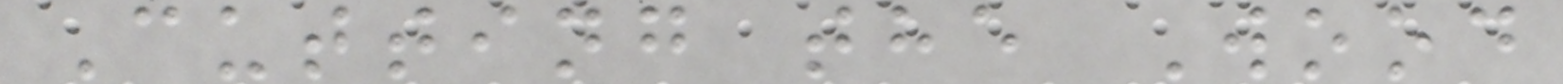Cutting the Wood
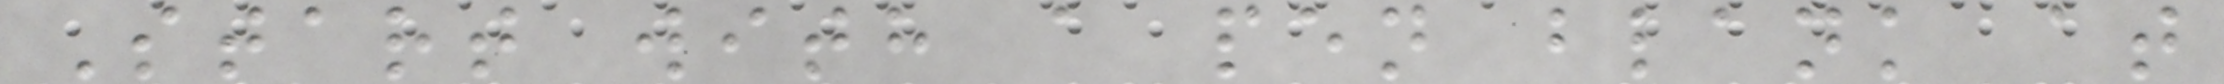Start with a pen blank at
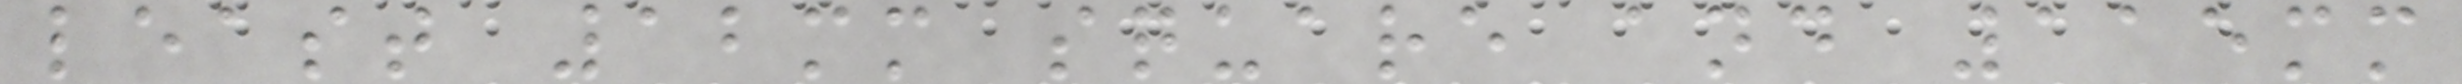least 12mm square and 115mm
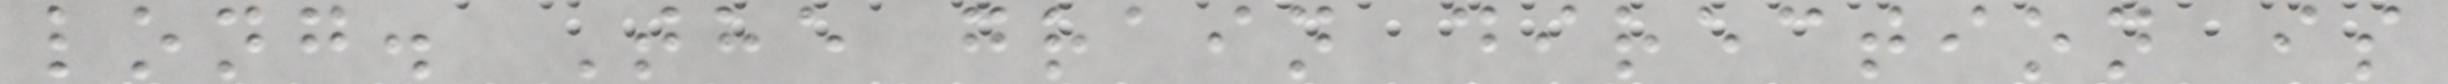long. The grain direction is
